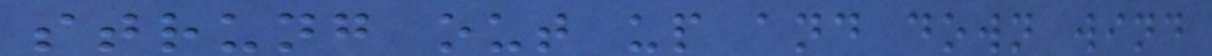strung out up and down wind
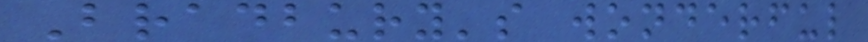Bradbury's wonderful
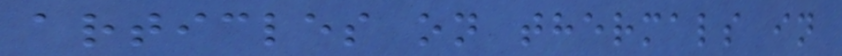articles on thermals in
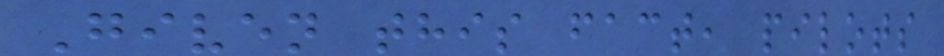Given this fact, pilots
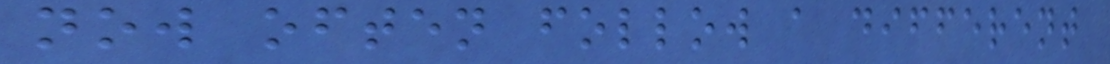now often follow a different
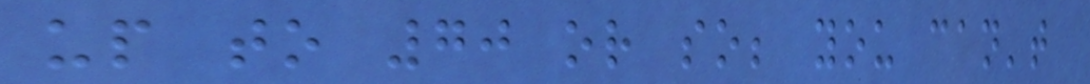up to 70 or so; you can't
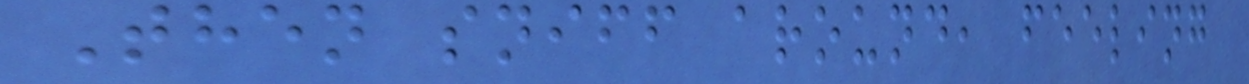Then sniff around, feeling
